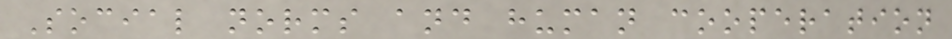Social norms and human cooperation
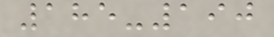185-190
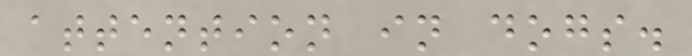attention in dogs.
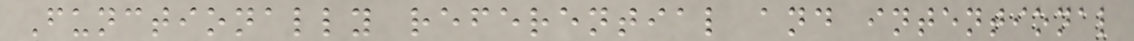Functionally referential and intentional
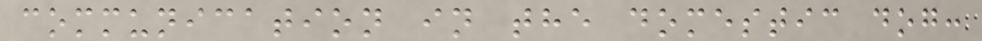communication in the domestic dog:
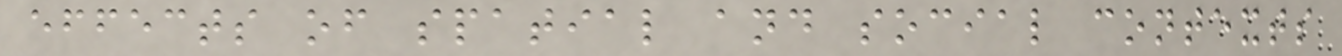effects of spatial and social contexts
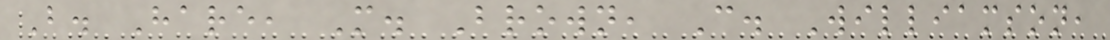B. Hare, M. Brown, C. Williamson,
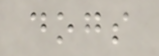dogs
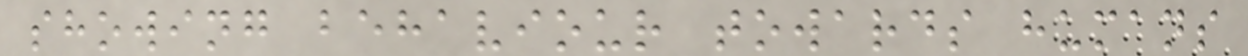showing behaviour towards humans
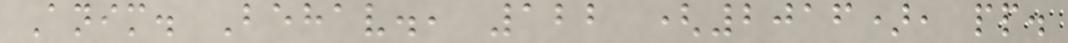Anim. Behav., 122 (2016), pp.
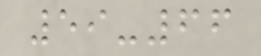59-66
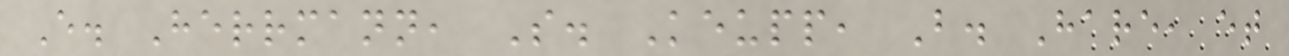E. Herrmann, S. Keupp, B. Hare, et
